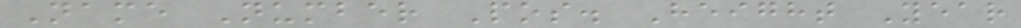Name Number Pos. Height Year
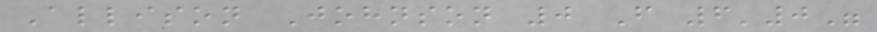Allison Johnson 0 F 6'0"
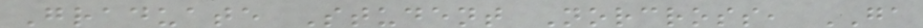Graduate Student Norcross, GA
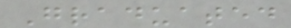Graduated
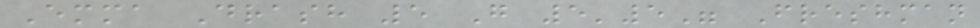Emma Drash 5 G 5'5" Freshman
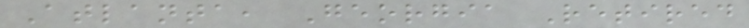Atlanta, Georgia Retired
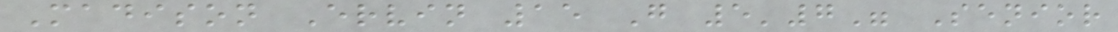Madison Ervin 15 G 5'7" Senior
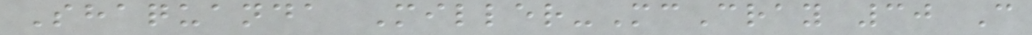Shaquanda Miller-McCray 30 C
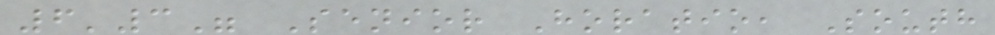6'3" Senior Horatio, South
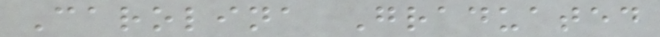Carolina Graduated
